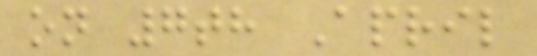on 7th April
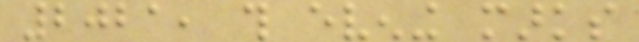2021, this evening marks
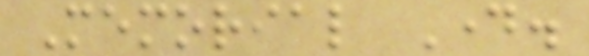Memorial Day.
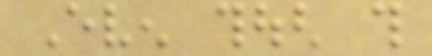Even though this
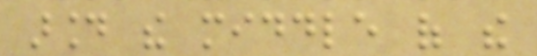around the middle of the
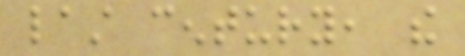last century, the
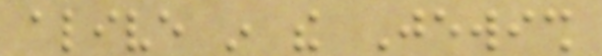alive in the Jewish
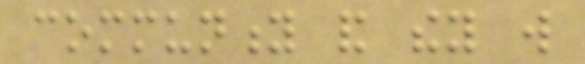community and they will
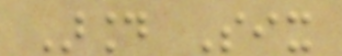Around Six
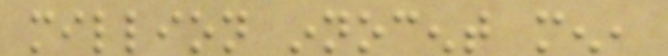million innocent men,
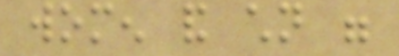women and children were
